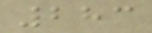283
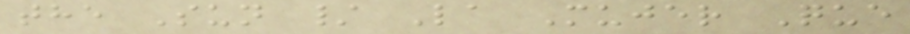the Sun / La Mujer Que
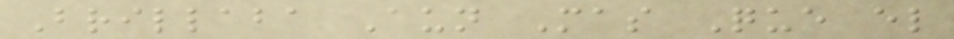Brillaba Aun Mas Que el
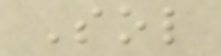Sol
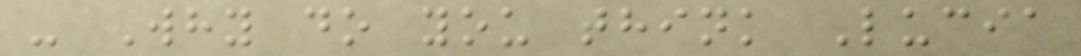- Why do you think Lucia
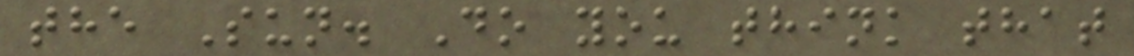the Sun. Do you think that
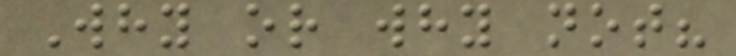Why or why not?
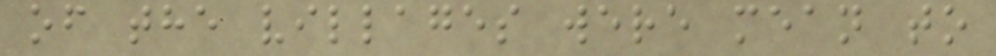of the villages were mean to
